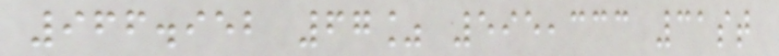966.952 67% 595,333 31st
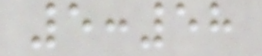5:58
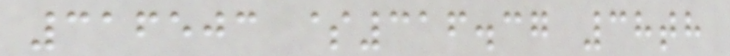316503 $316.37 38th
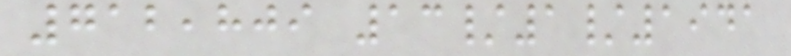712,809 13/1/1941
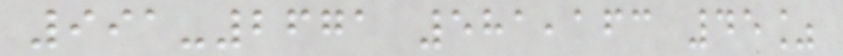991-2671 581,163 45%
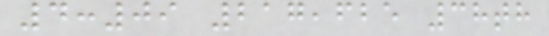4:09 217,625 38th
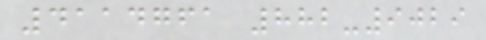4114761 882-9029
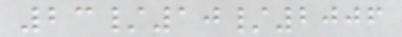23/10/2006
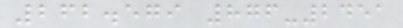262.579 876-2451
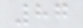87
